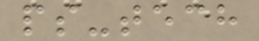ps-tech
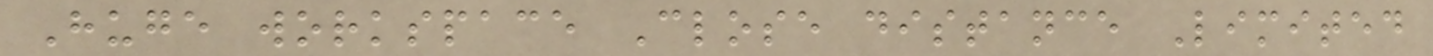Huge workspace Close distance Limited
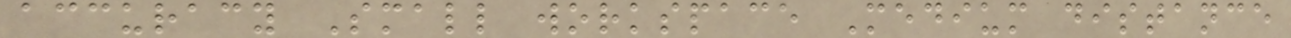accuracy Small workspace Medium distance
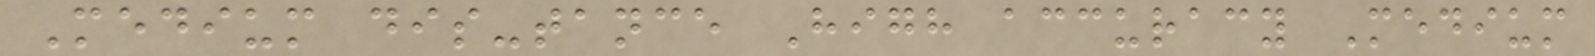Medium dis-tance High accuracy Medium
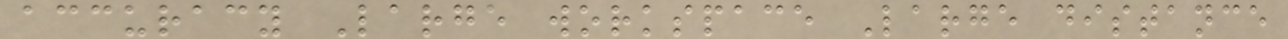accuracy Large workspace Large distance
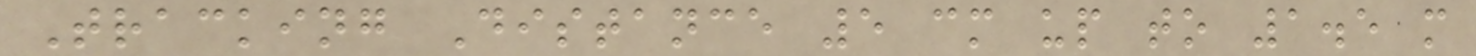Tracking Distance 5 cm up to 1.5 m
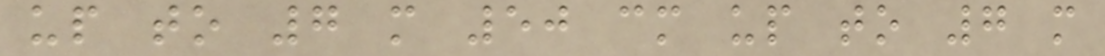up to 7 m 50 cm up to 7 m
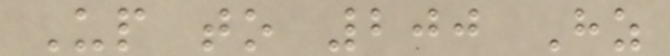Up to 200 Hz
